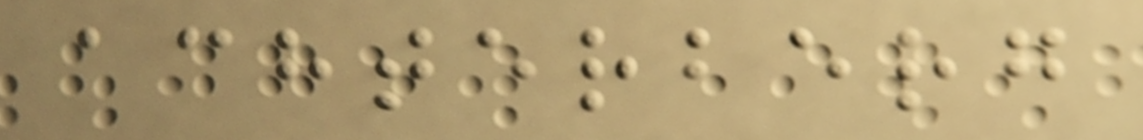achterberg
